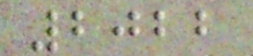2022
